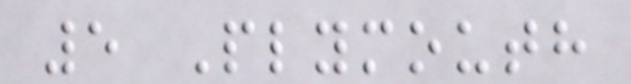5 Plymouth
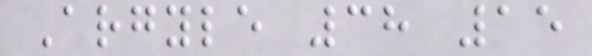Argyle 38 15
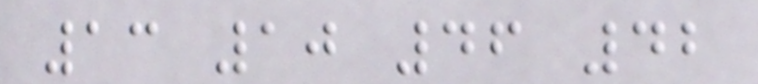13 10 46 42
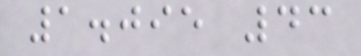1.095 43
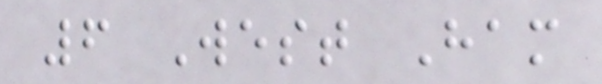6 West Ham
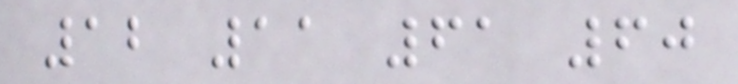12 11 61 60
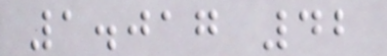1.017 42
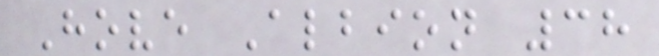Hove Albion 38
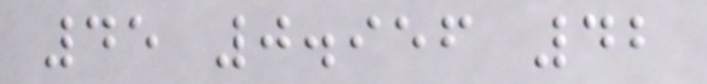45 0.956 42
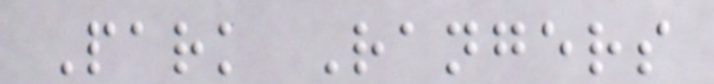Park Rangers
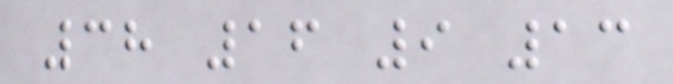38 16 9 13
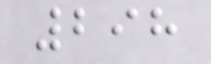298
